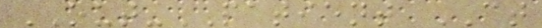OUT-PATIENT CT
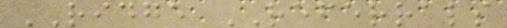RIDGE REFERRALS
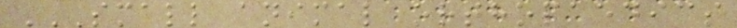SMALL ANIMAL ORTHOPAEDICS
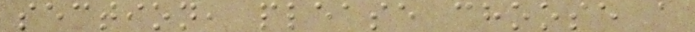section, please choose a
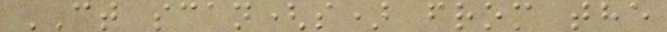CT scan(s) from the
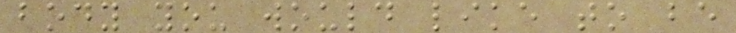body you would like to be
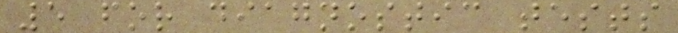5 for diagnostic tests
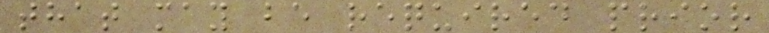that may be required prior
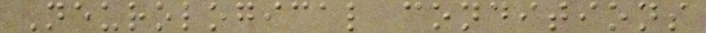Neurological conditions
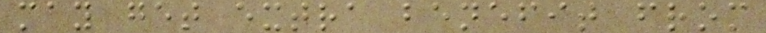may get extra benefit from
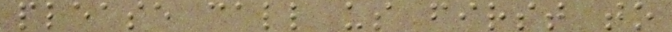please call us first to
